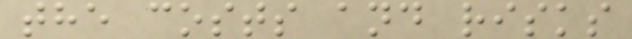the costs and risks
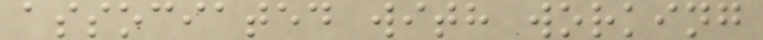associated with working
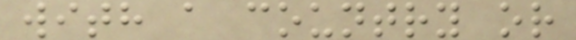with a country or
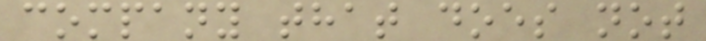company that does not
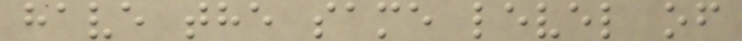have the same level of
